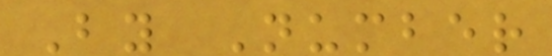By Number
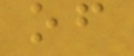of
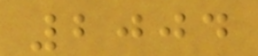2004
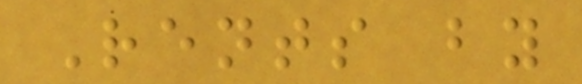Rents by
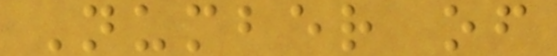Number of
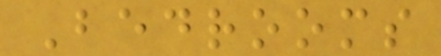Bedrooms
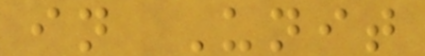in Unit
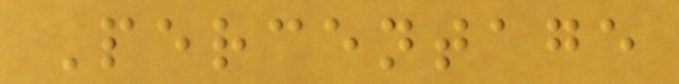Percentage
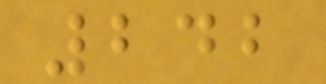242
